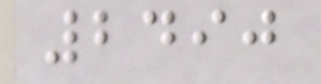2490
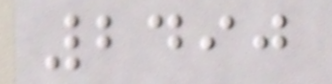2490
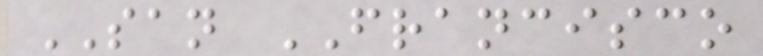SAN FRANCISCO
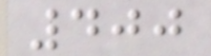400
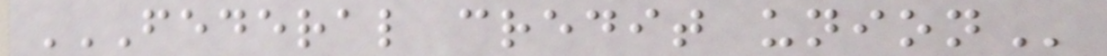FEDERAL CREDIT UNION
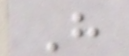H
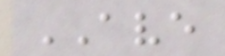AVE
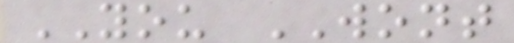YOU WONT
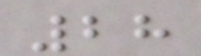28
